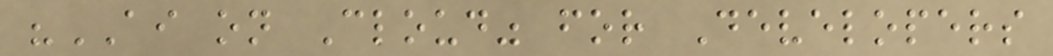"AI on Cloud" for Developers
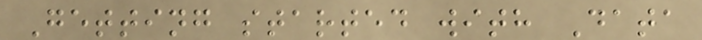Getting started with Data
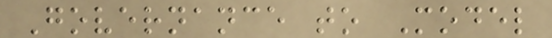Governance to Model
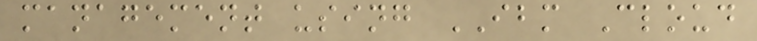management using IBM Cloud
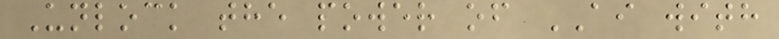Unlock the power of AI with
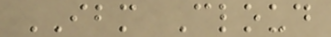IBM Cloud
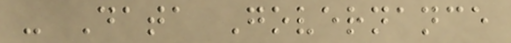- Data Governance
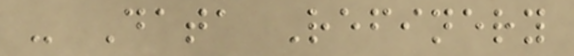- Data Refinery
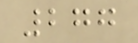277
